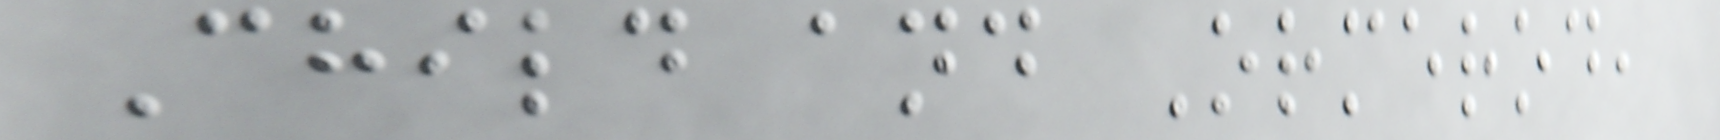Child and Ormerod,
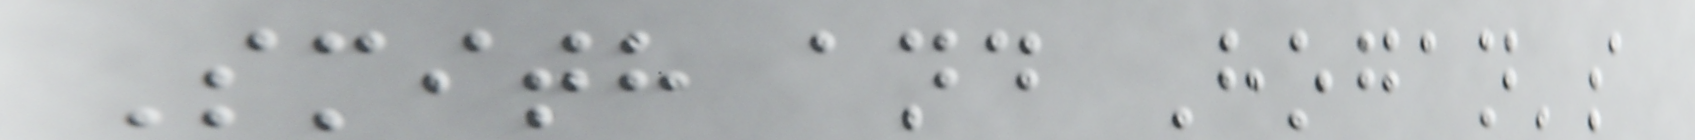Smith and Hogan's
